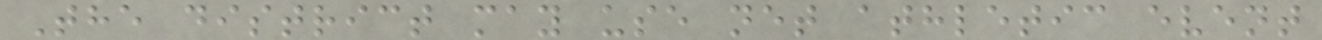The district may use net athletic event
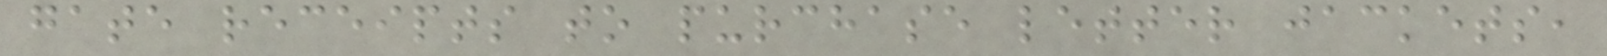gate receipts to purchase letter jackets,
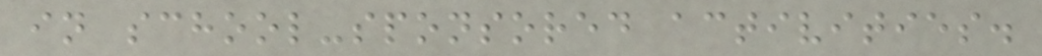in school-sponsored activities.
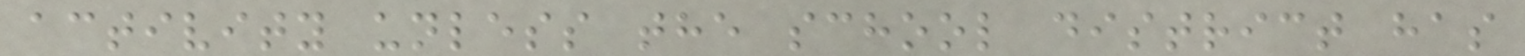activity unless the school district has
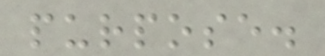purpose.
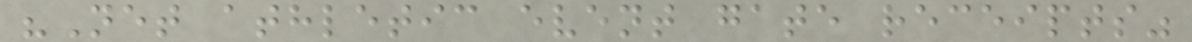"Net athletic event gate receipts"
